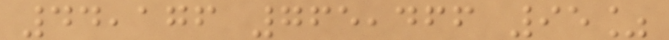44,176 765,466 95%
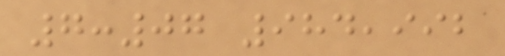7:07 984,992
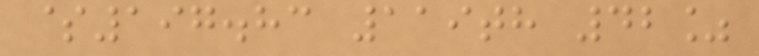$197.83 119th 42%
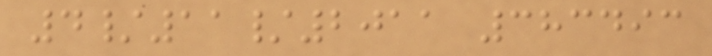4/11/2011 383493
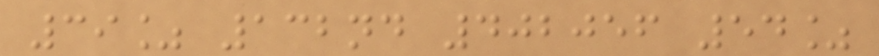39% 132nd 402056 54%
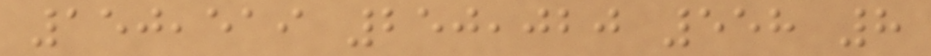150,519 250,020 558 8
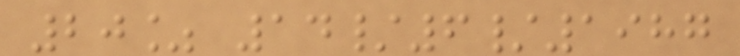20% 14/6/1987
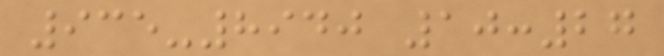935-8940 10:27
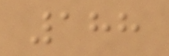188
